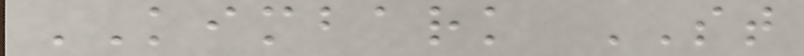KIMBARK ST
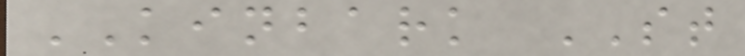KINBARK ST
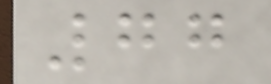77
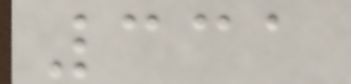331
